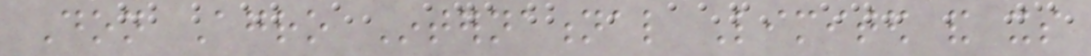Don Agro International Limited and its
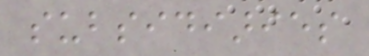subsidiaries
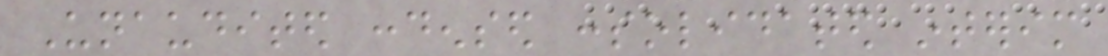Unaudited condensed consolidated interim
